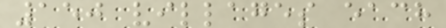150 villages each
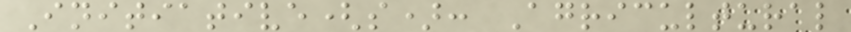Initiative(s): Agricultural
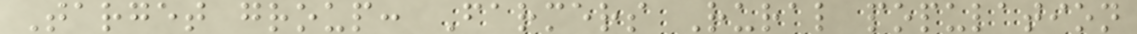Target group: Farmers Rural population
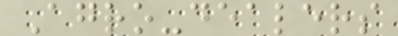Agro-dealers
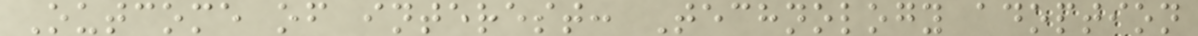Outcome of interest: Technology adoption
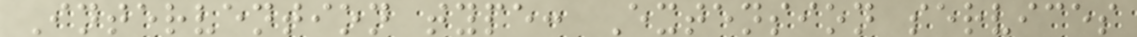Intervention type: Extension services
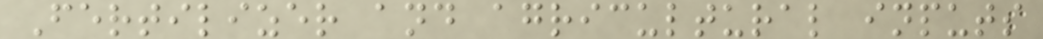Fertilizer and agricultural inputs
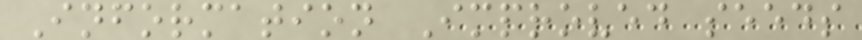Information Improved seeds
